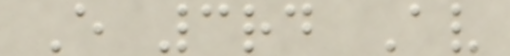E 3rd Av
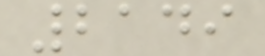2149
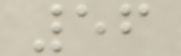56
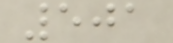501
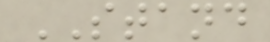STAND
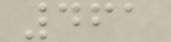461
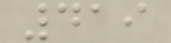419
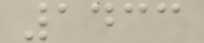1433
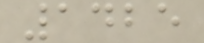1425
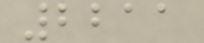2211
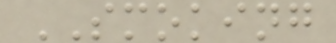SMOKING
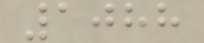1088
